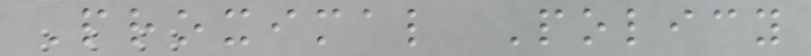Proximal Policy
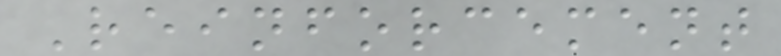Reinforcement
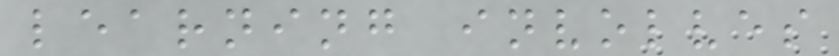learning involves
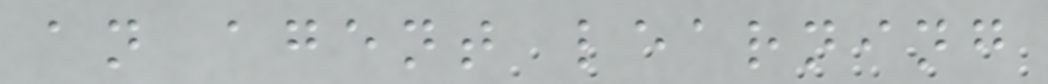an agent learning
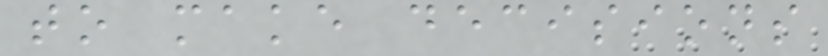to make decisions
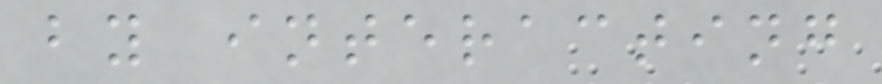by interacting
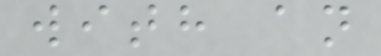with an
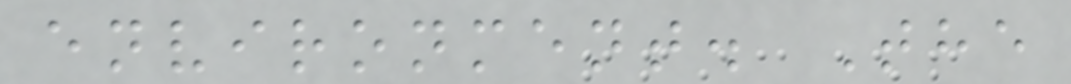environment. The
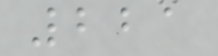221
